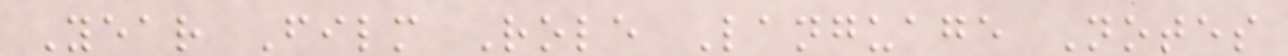Year Film Role Language Notes
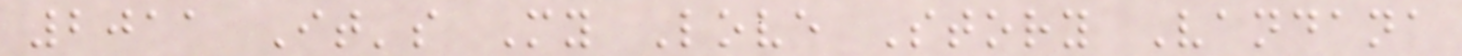2011 It's My Love Story Vandana
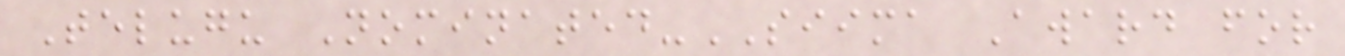Telugu Nominated-SIIMA Award for
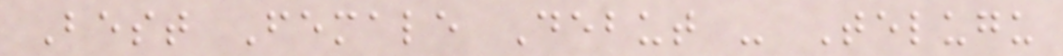Best Female Debut - Telugu
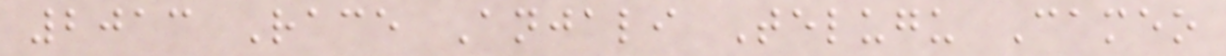2013 Race Anjali Telugu Cameo
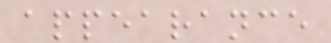appearance
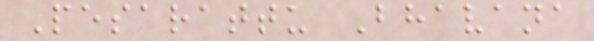Pesarattu Bhavana
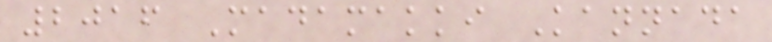2016 Madamakki Kannada
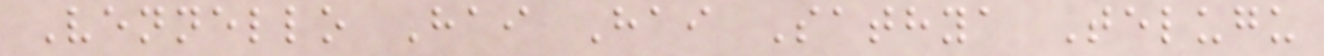Vennello Hai Hai Sathya Telugu
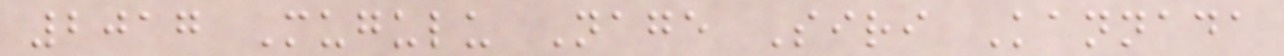2017 Mugulu Nage Siri Kannada
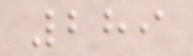289
